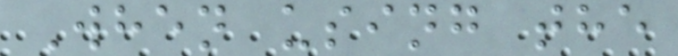When using the
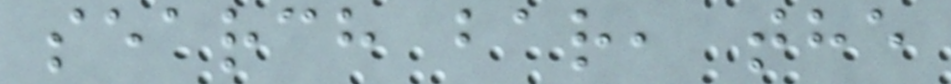search bar, the
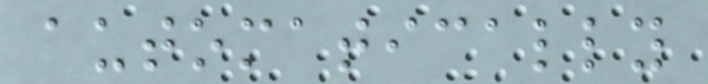automatically
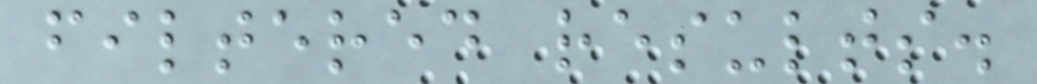filtered results.
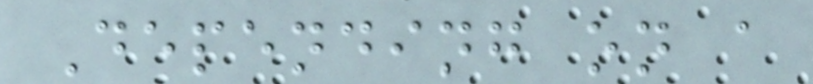Depending on a
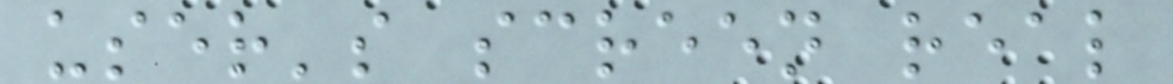user's screen real
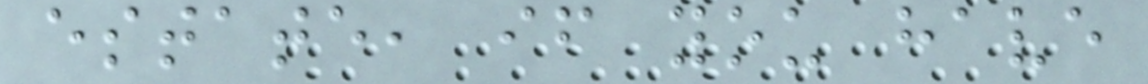estate, if you have
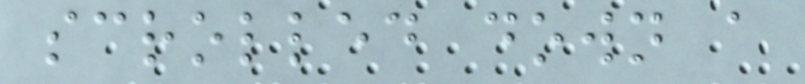scrolled down a
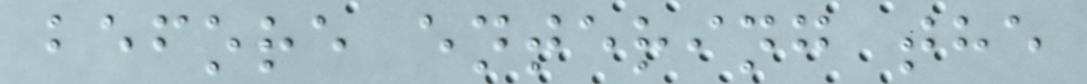before entering the
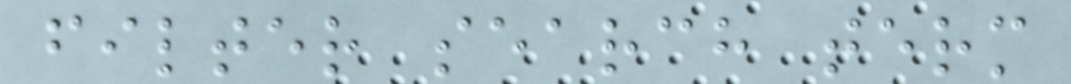filter search term
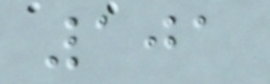101
